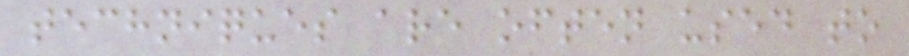techniques are often used to
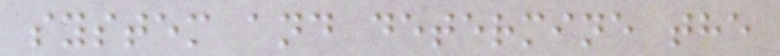system and determine the
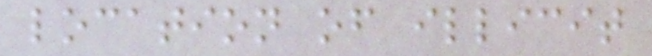location of illicit
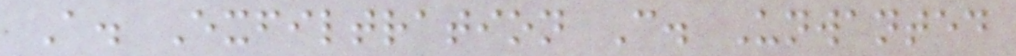A. Exfiltration C. Unwanted
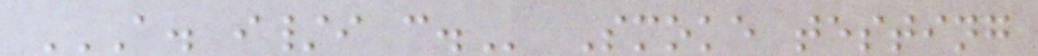A. I/I C. Smoke testing
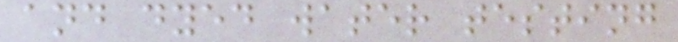and dyed water testing
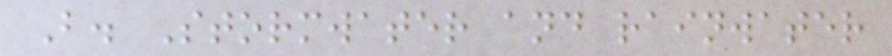B. Stormwater and rainwater
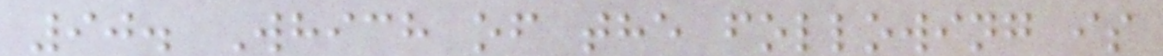90. Which of the following is
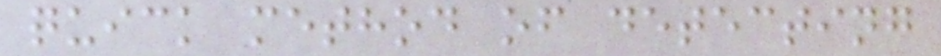quick method of detecting
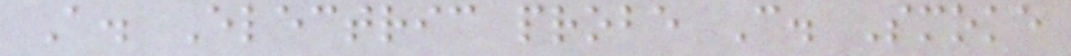A. Electric probe C. Smoke
